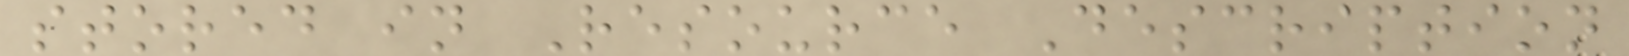stored in Resource Description
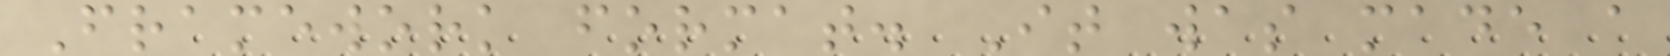Framework format. It was made a
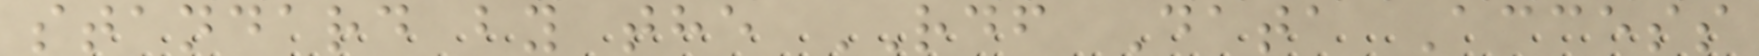standard by the RDF Data Access
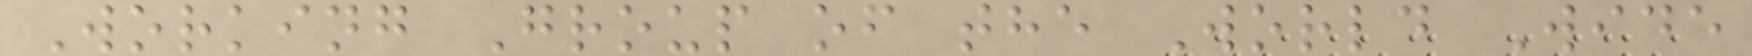Working Group of the World Wide
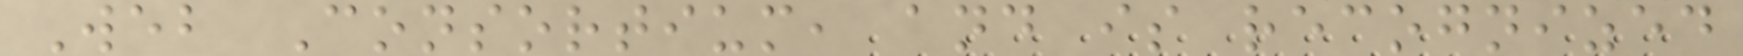Web Consortium, and is recognized
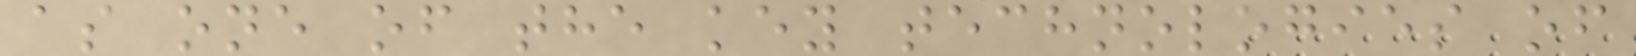as one of the key technologies of
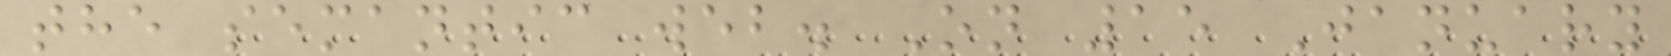the semantic web. On 15 January
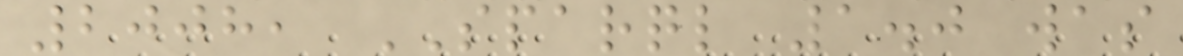2008, SPARQL 1.0 was
